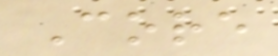Core
